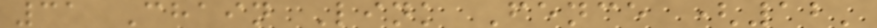31 Chain Link Fence (12'
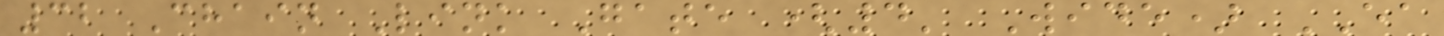32 Chain Link Gate (4' Wide) EA
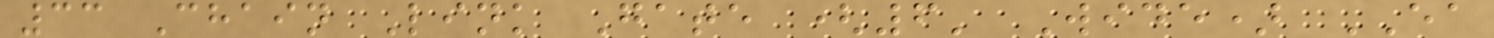33 Chain Link Gate (6' Wide) EA
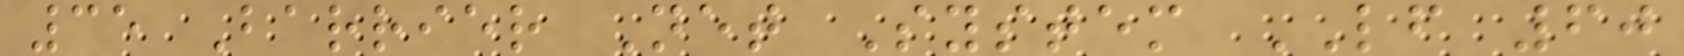35 Barrier Net System LF 60
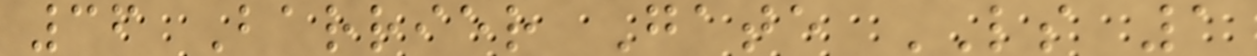36 Barrier Gate LS 1
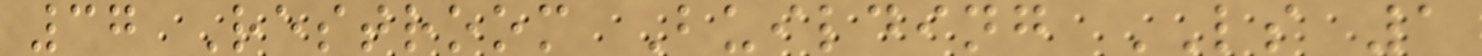37 Restroom Building LS 1
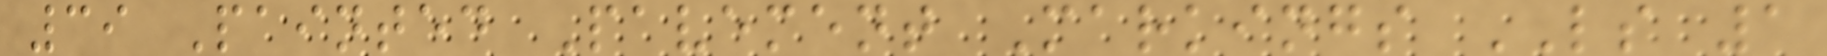39 Painted Pavement Markings LS 1
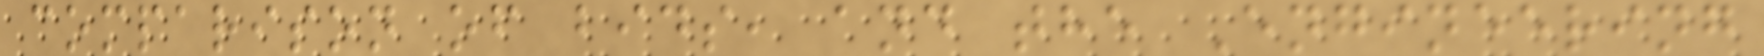comparison of bids, and the Engineering
